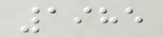1985
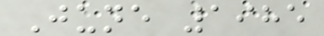June 1985
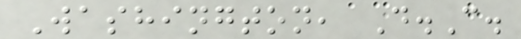Washington, D.C.
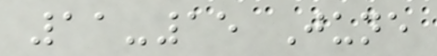11-15 June
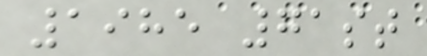1985 71st
